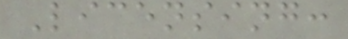Licensing:
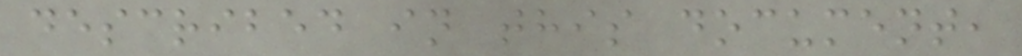described in this document,
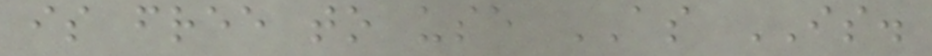is free to use AS IS.
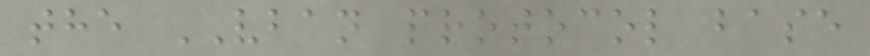the VBAN protocol base
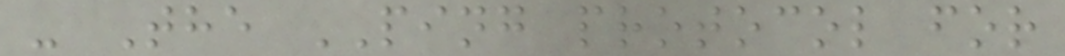- The PING protocol for
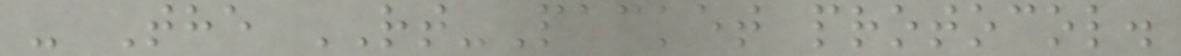- The RT-Packet protocol.
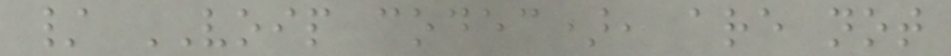/ VOIP codec), are not
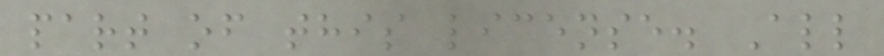part of this license. All
